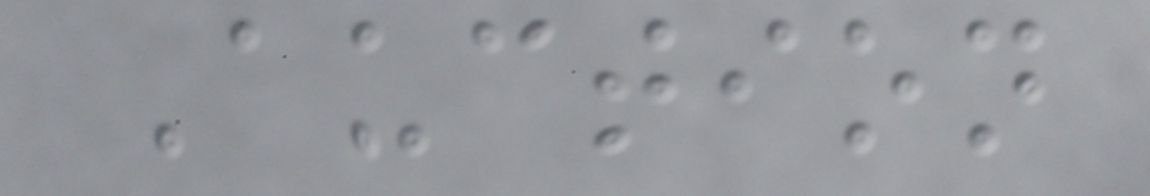Auction
